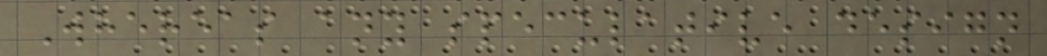Whereas any speculative design
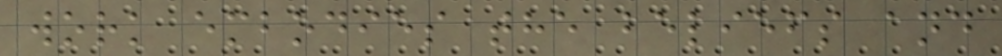work embodies the beliefs and
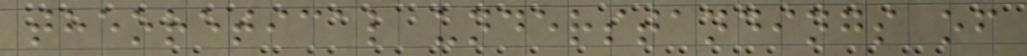theoretical understandings of
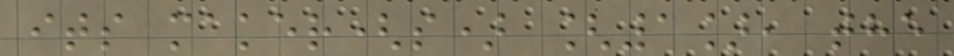its maker(s) [1], the
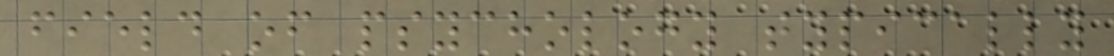field of psychology typically
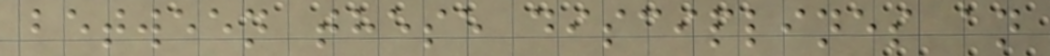between these disciplines an
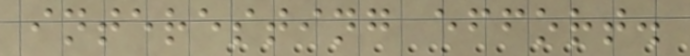interesting effort.
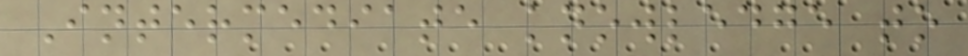Intermediate knowledge to
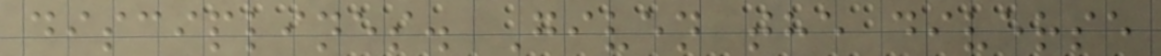disciplines. Given the diverse
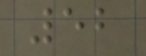52
